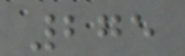275
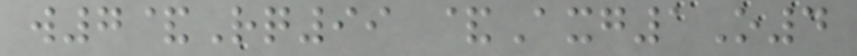w7&Rq99 &Axg1O4
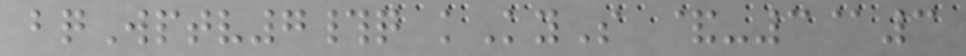bqWptv7#q kKyS &-3@3
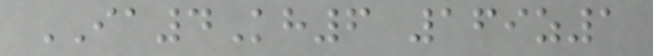IA4Kh6 169z1
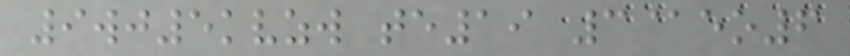9wj5kvzw te19 3@eo6
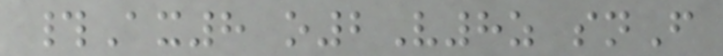#Ax8 o2V8z snF
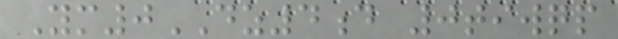Ym0DZ4d 0tiwqp
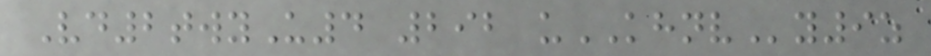Vd2twyU4 292 uKHNVy9z
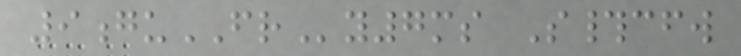9guFRy7ms S#cfw
